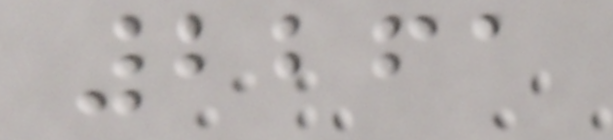2261
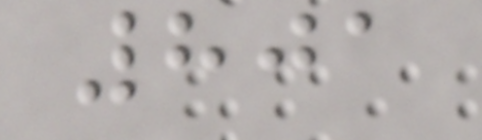801
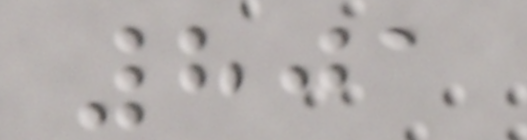801
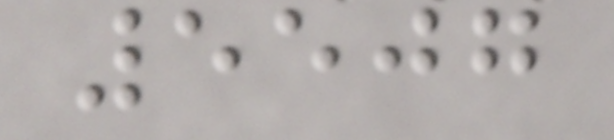5507
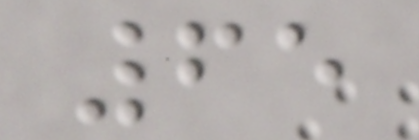65
